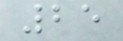25
